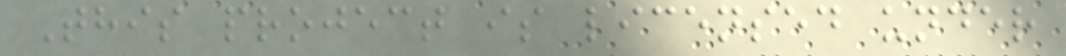This project is licensed under
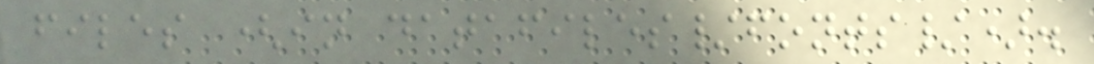files (in datafiles/fonts/).
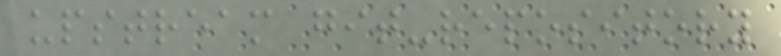upstream git-repository
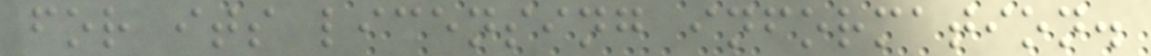for its licensing information.
